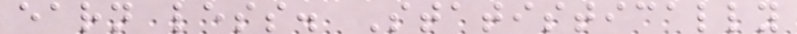earn less. Statistically
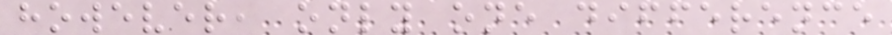however, only one difference
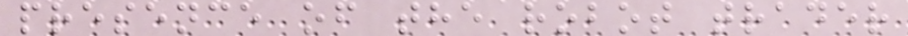presence of the robot trader
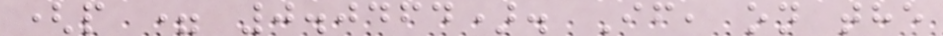(p = 0.0464). If, on the
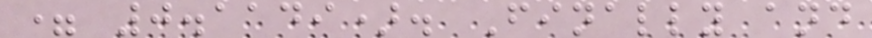= 0.1149). Finally and
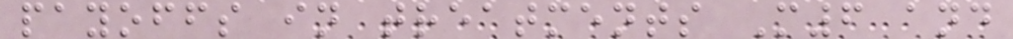payoffs in treatments M6 and
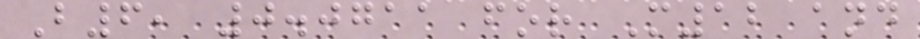B6, 0.0711 for M12 and
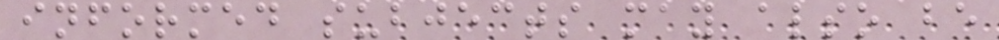informed subjects may also be
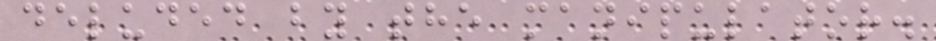deluded by the manipulator.
